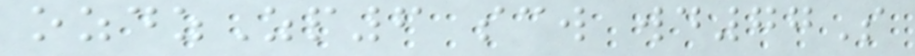ozdzZp6 scw wd77S
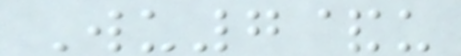Wu7&u
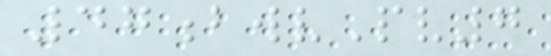47bwvPv7
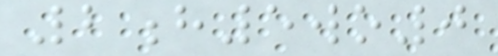2h5wo0
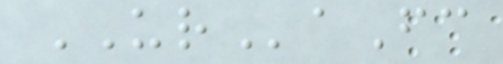URaFc
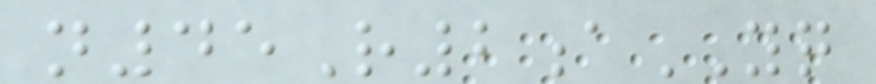n45R2aYQ
